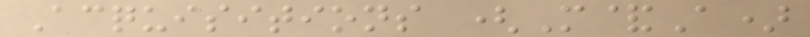Acquisitions (M&A)
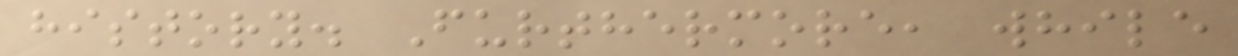history. Furthermore, while
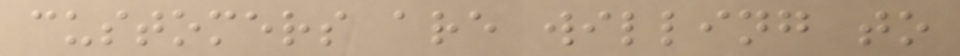customers are willing to
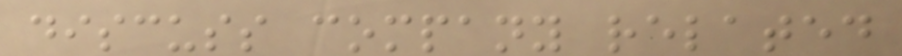discuss company related
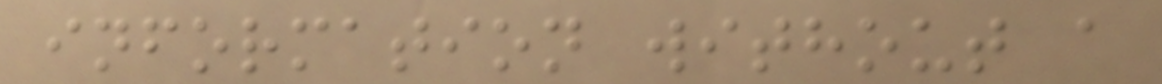information without a
